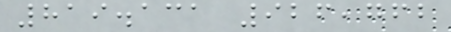819.131 926,762
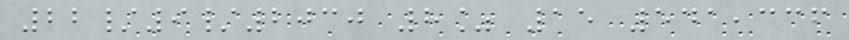22/9/2030 8% 15 541,336
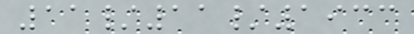11/11/1933
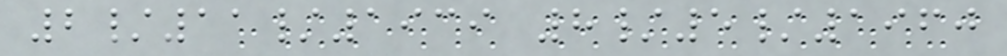2/11/1939 8/5/1960
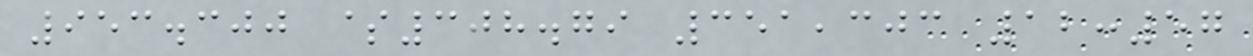953.300 $308.79 351,303 12:57
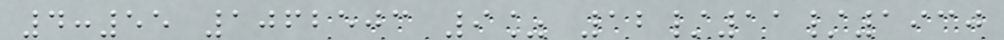4:55 1062503 9% 12/11/1930
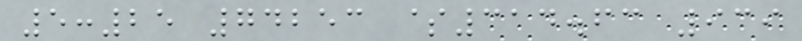5:25 74253 $314.63 939
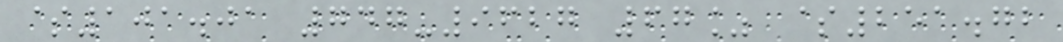$101.01 747-9627 67% $251.72
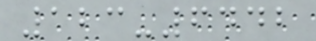123-6442
